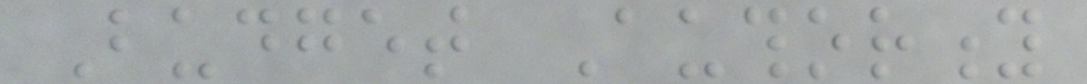Budget Authority
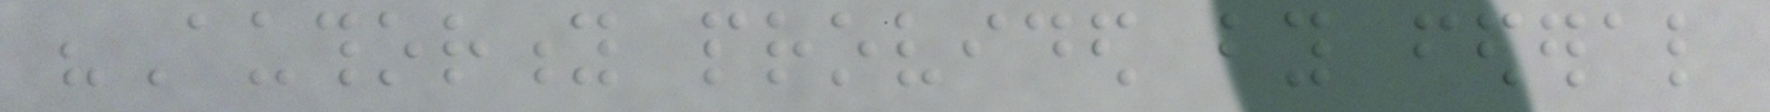"Authority provided by federal
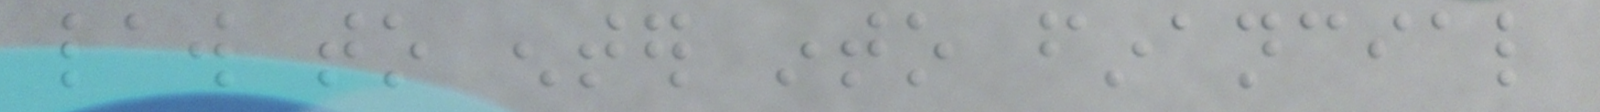law to enter into financial
